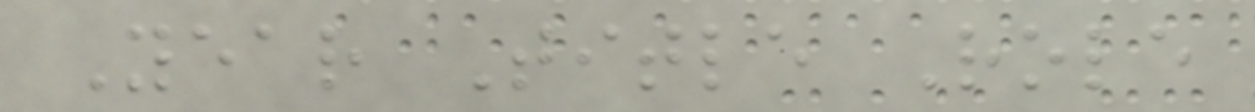Year Title Role
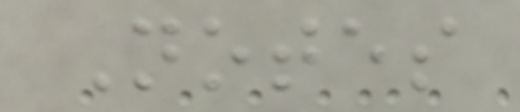Notes
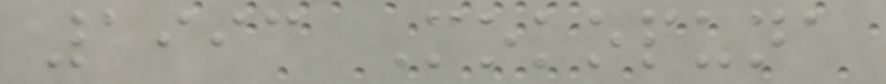1993 Mokopuna
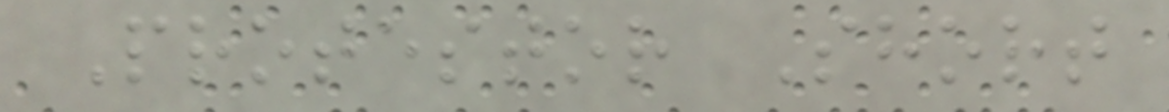Protestor Short
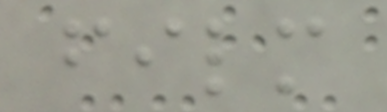film
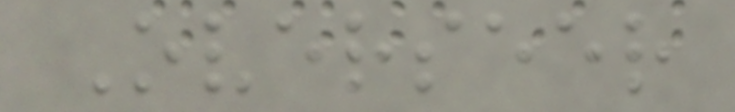Overseer
